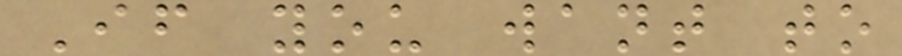If you want to
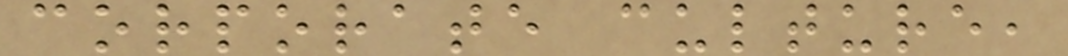corporate culture,
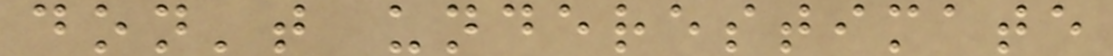don't underestimate
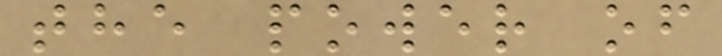the power of
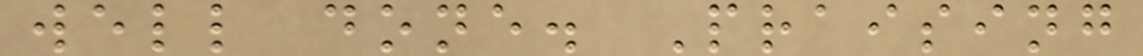well done. Praising
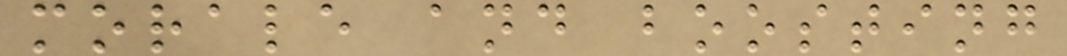morale and boosting
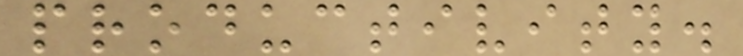productivity.
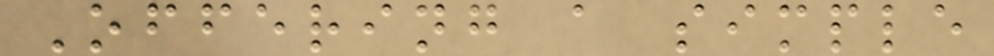Offering a simple
